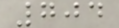704
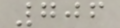706
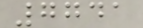7741
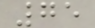75
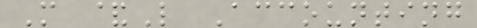M &L Accounting
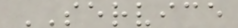SERVICE
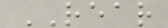REAR
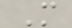M
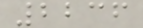2236
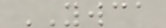YWCA
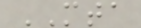MTA
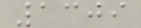1309
